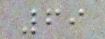69
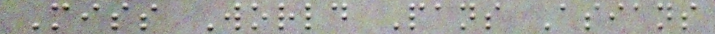Miss World Pans Asians
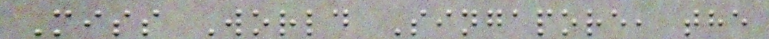Miss World Singapore, the
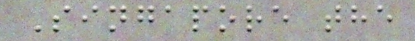Singapore the
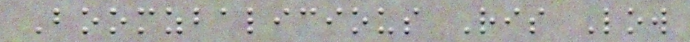Boomzbalicious Ris Low
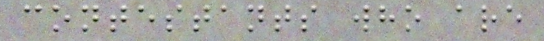contestants who are
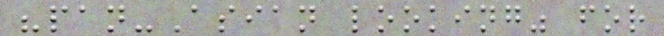"pan-Asian looking" for
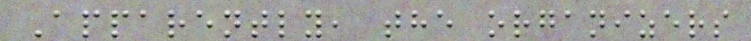Apparently, the organizers
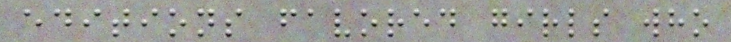editions favored girls who
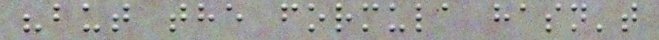"but the formula hasn't
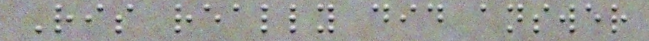Ris really did answer
